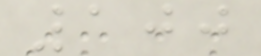100
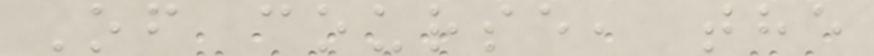Of course, the
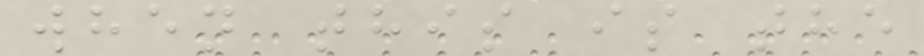when this is the
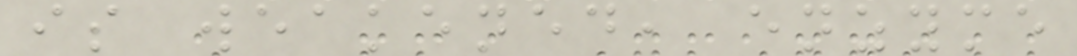is weakened, enzyme
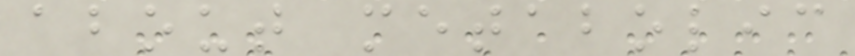about metabolic
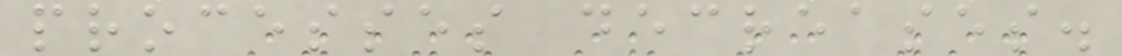processes decreases.
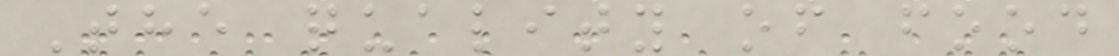The quality of food
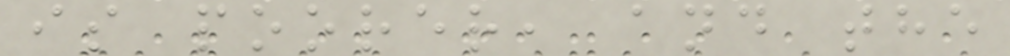is poorer, and the
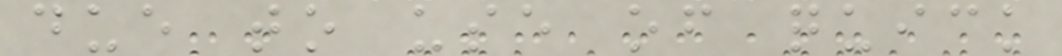due to use of quick
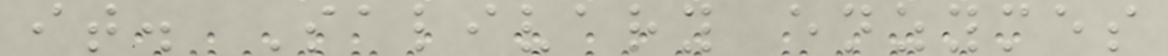it. Salivary enzymes
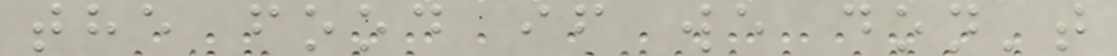the food if we don't
